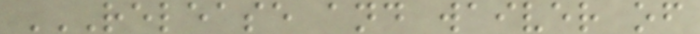RELEASE AND WAIVER OF
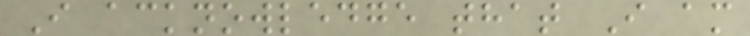I acknowledge that I am
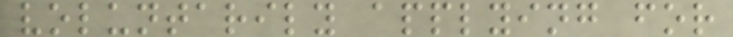voluntarily applying for
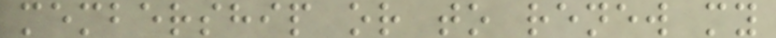membership or to renew my
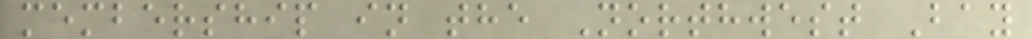membership in the Northwest Bay
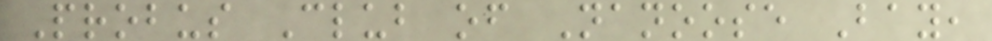Probus Club of Nanoose Bay,
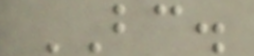BC.
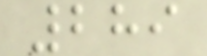289
